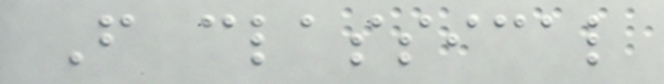From classical
